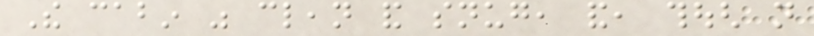The cabin was clean and snug, and, though not
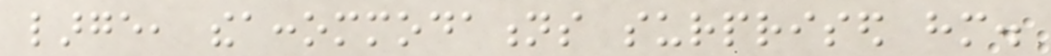large, theaccommodations surprised him.
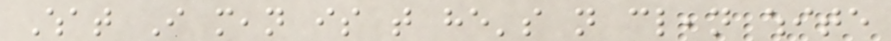What I mean is that he's not clean white
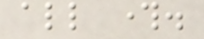all through.
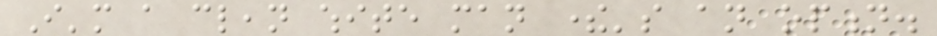I'm a clean white man there's an option.
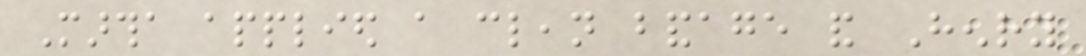Martha applied a clean bandage and Henry
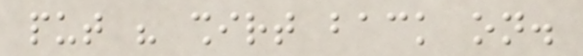put his shirt back on.
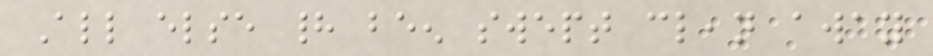All else had been swept clean away
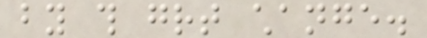by this great change.
